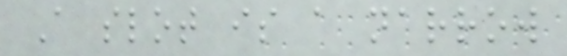A slot is a narrow
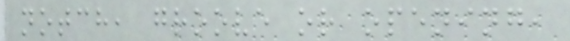notch, groove or opening,
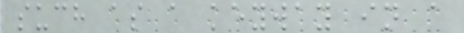such as a keyway in a
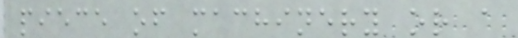piece of machinery or a
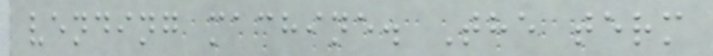vending machine. The term
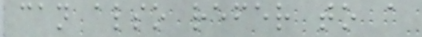can also refer to a
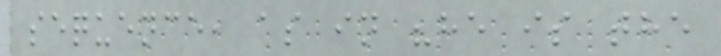sequence, as in "he is the
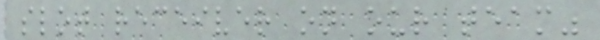slot receiver on our team"
